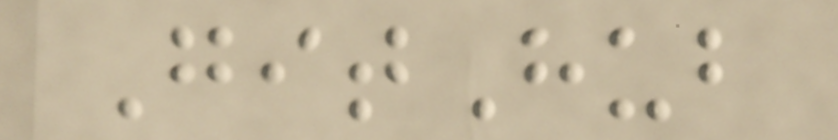GitHub
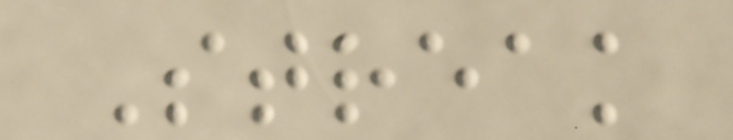Streak
